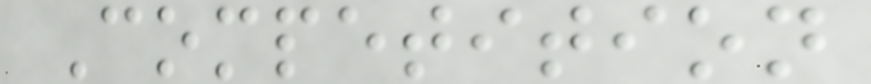Competition
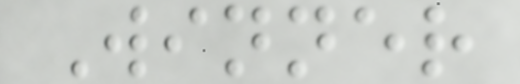Winner
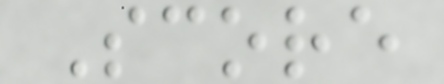Score
